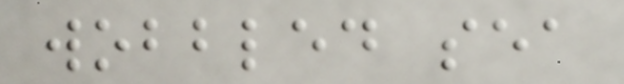wobbled sea
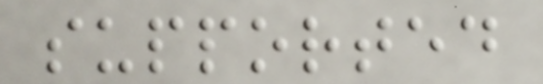supported
